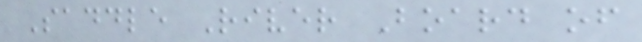Saddle River Board of
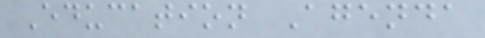Education Agenda
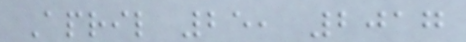April 25, 2017
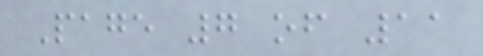Page 7 of 11
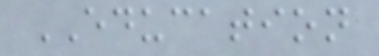EDUCATION
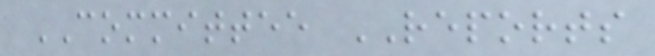COMMITTEE REPORTS
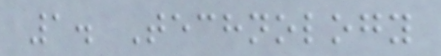1. Technology
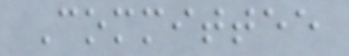Committee
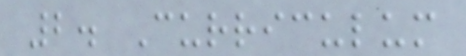2. Curriculum
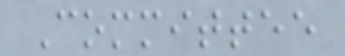Committee
